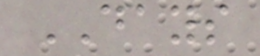DAYS
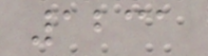1231
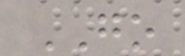GO
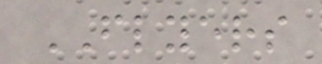FLYERS
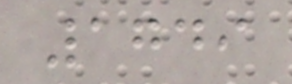1749
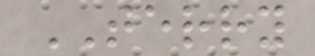TERRY
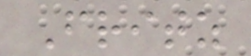Fritz
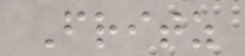Fritz
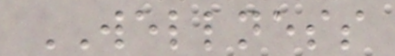WELLNESS
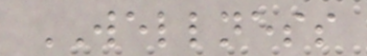WELLNESS
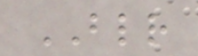BLR
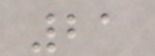21
